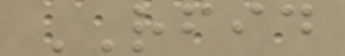RFID
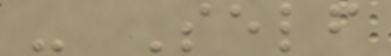- Self
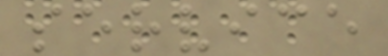service
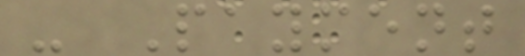- Payment
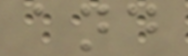and
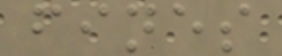fines
